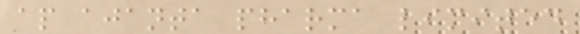ap ajanta pharma limited
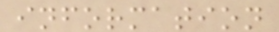information
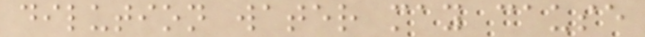dilution water may cause
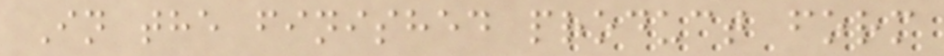In the finished product form
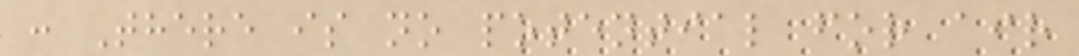: There is no potential for air
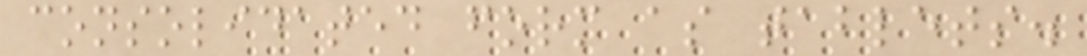consolidated form as tablets.
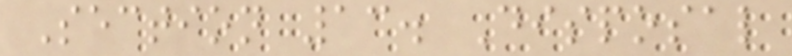Section 13. Disposal
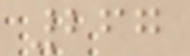267
